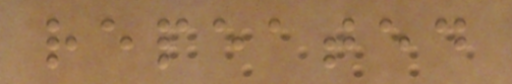repeated
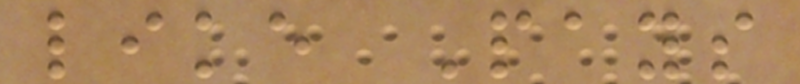like Pays
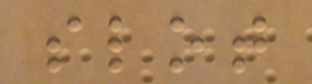slot
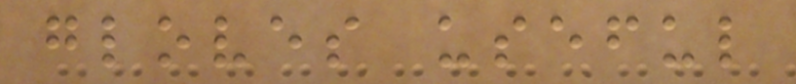gloves useful
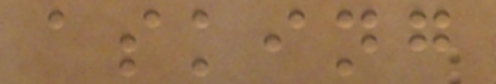asking
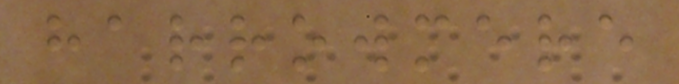harrowmere
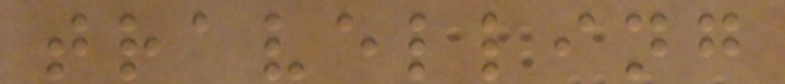travelling
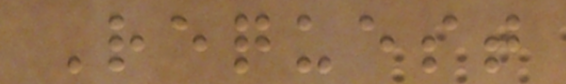Request
